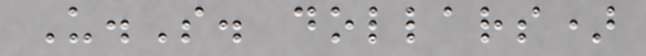U.S. dollars)
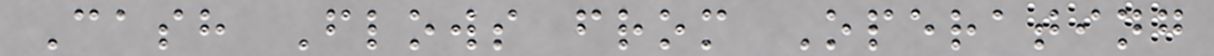Cash Flows from Operating
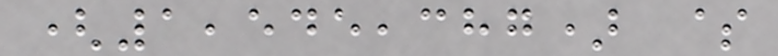(1,545,387) $
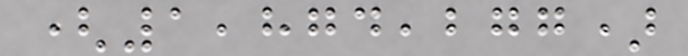(1,874,277)
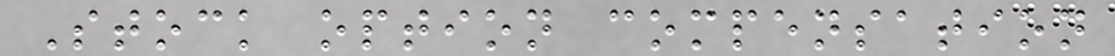Stock option compensation
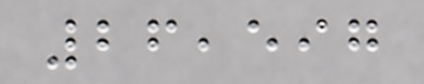26,597
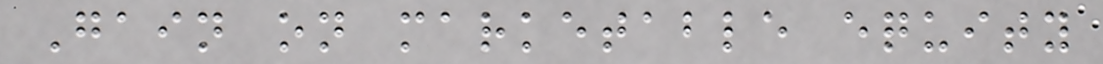Gain on marketable equity
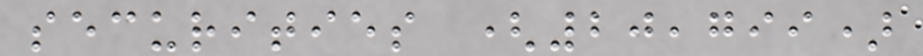securities (20,799)
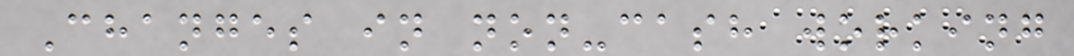Changes in non-cash working
